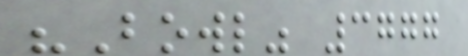"Bowl" 3777
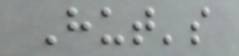Hut's
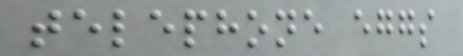telephone eggs
